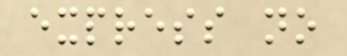express no
